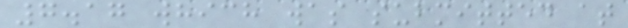7.17 which was submitted at
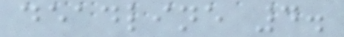deadline 4.
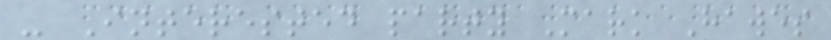- Interested party Mark Hawes
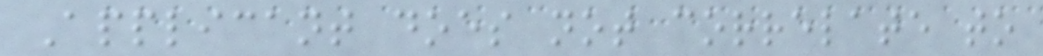Applicant does not correlate to
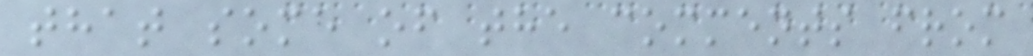that some of the comments from
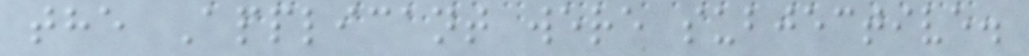the Applicant were subjective.
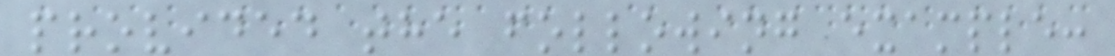provided the following example:
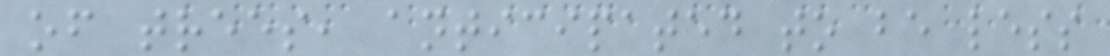of trees, anticipated to be less
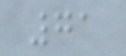71
